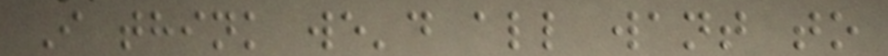I think we'd all want to
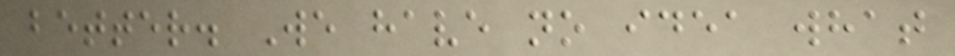better. We have no idea what
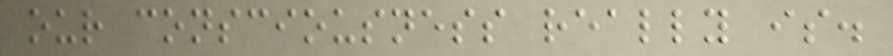our consciousness really is.
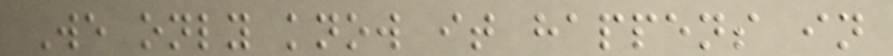We only know it happens in
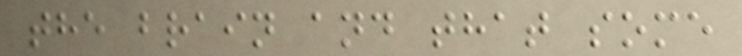the brain and that some
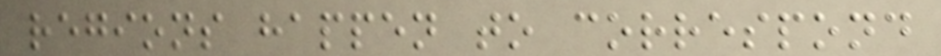regions happen to correspond
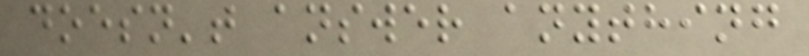doesn't answer anything
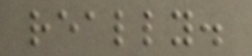really.
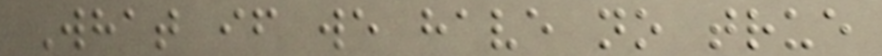What if we have no true
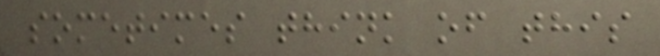sometimes think of this
